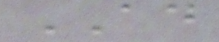AD
